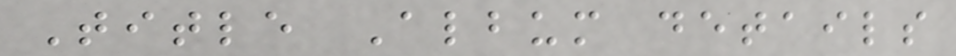Title Album details
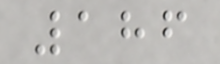186
